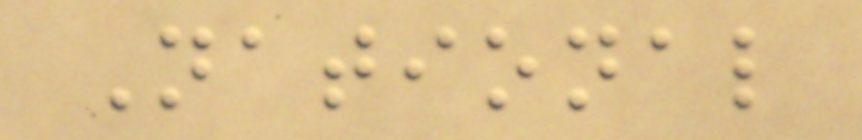National
